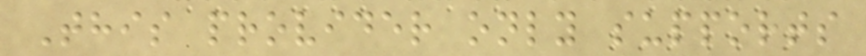This provider only supports
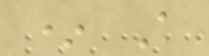* A
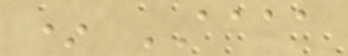* AAAA
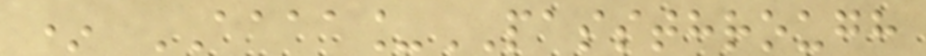* AAAA_PASSTHROUGH
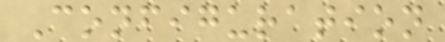Configuration
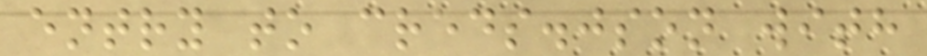entry to creds.json with
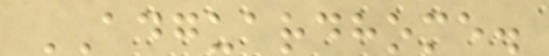ADGUARDHOME.
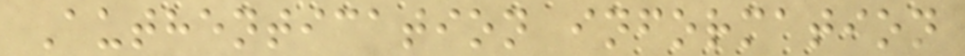Authentication information
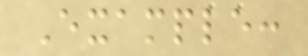Example:
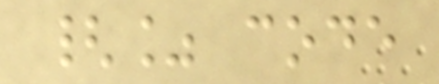{% code
